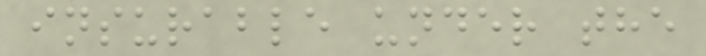insurable under the
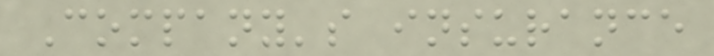Company's insurance
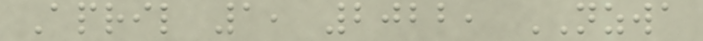April 1, 2022, NZWA
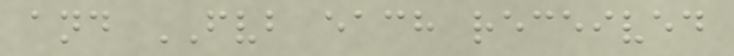and FVB each received
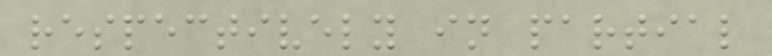respectively in partial
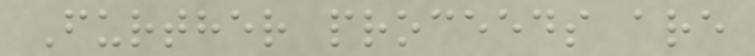Further proceeds are
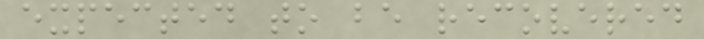expected to be recovered
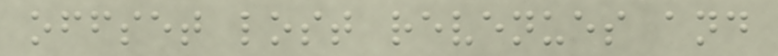offset lost revenues and
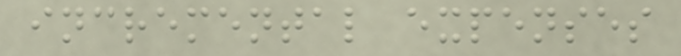incremental expenses
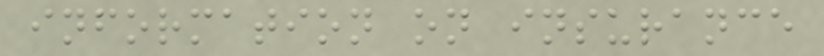information on insurance
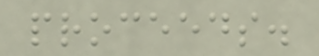proceeds.
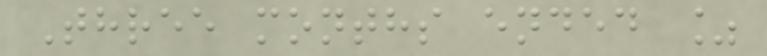Three months ended %
